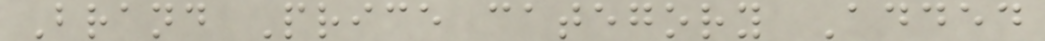Brand Price category Added
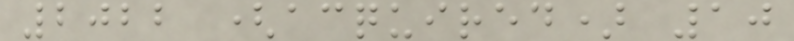2022 (acquired) 10
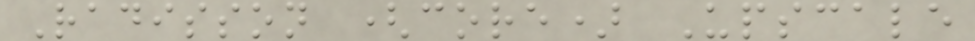Radisson (core) Upscale
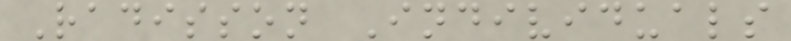Radisson Individuals
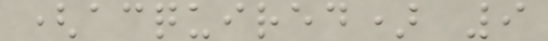(acquired) 9
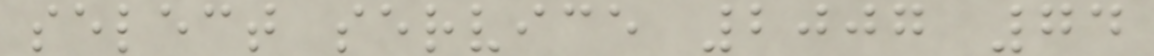select service 2007 74
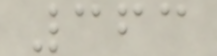363
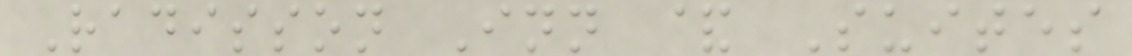Radisson Inn & Suites
